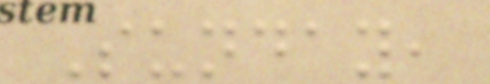Sunday,
